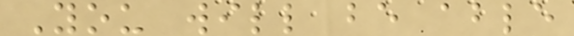You will be able
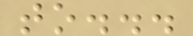to...
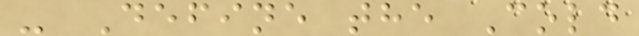- Define the Cold
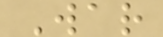War
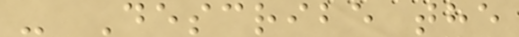- Describe the
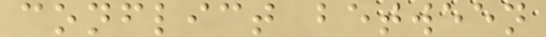conflict between
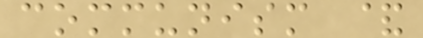communism &
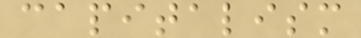capitalism
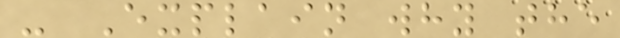- Explain why the
